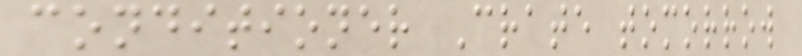conditioner Crate tomorrow
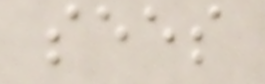sees
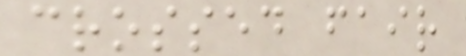crossed fair
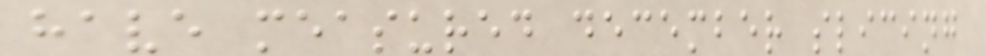have measured december slicing
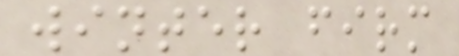winter firm
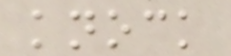knock
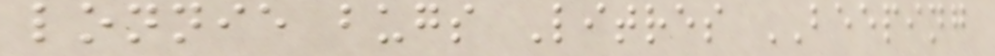lonnie bugs Litres BEEPING
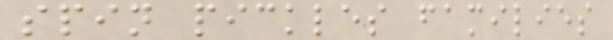spin pickles families
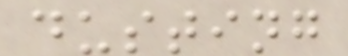dusting
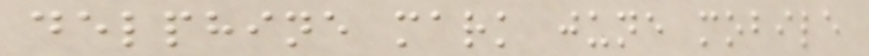delphine mark june mobile
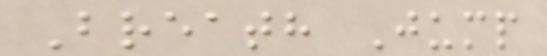Breath Jump
